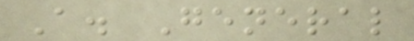A. General
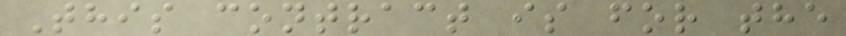This contract is for the
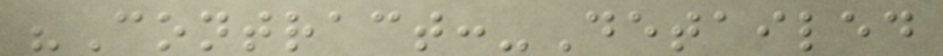"Contract:-Detailed
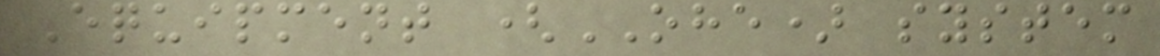Equipment (OHE) system
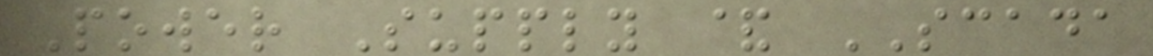Power Supply & SCADA
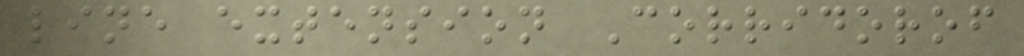line extension Corridorof
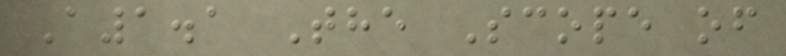A1.1 The Scope of
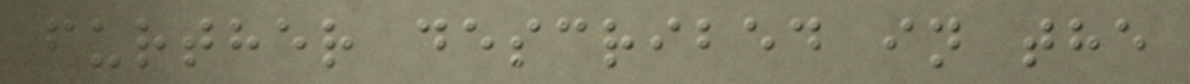further described in the
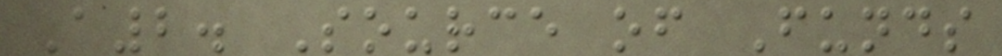A2. Source of Funds
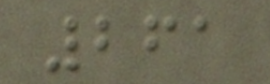261
